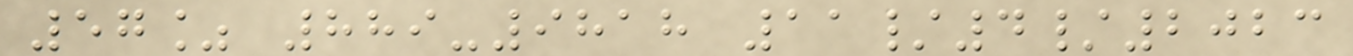57% 889-9818 11/4/2023
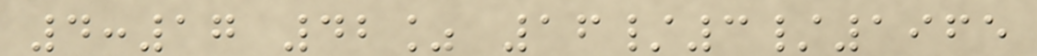4:17 42% 16/3/1965
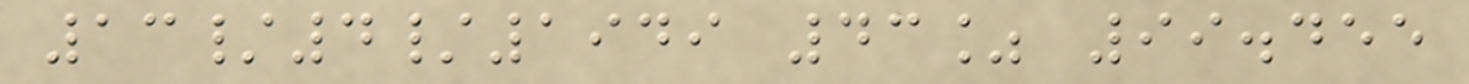13/4/1949 43% 99.455
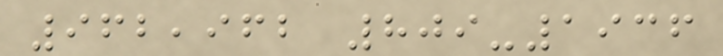962,962 809-1936
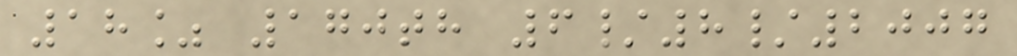18% 170th 6/8/2007
